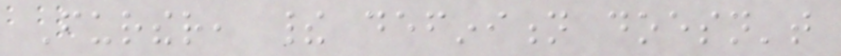Further, their definition doesn't
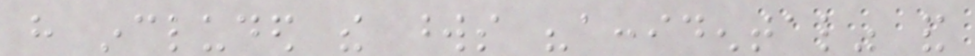have included the words "accidental" and
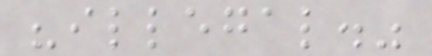"illegal."
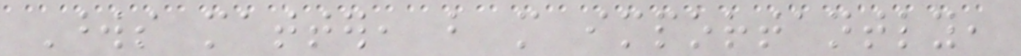Words matter, but more importantly,
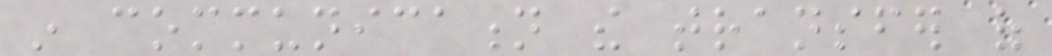in communication the transfer of
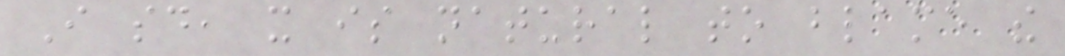I said, it is natural to blame the
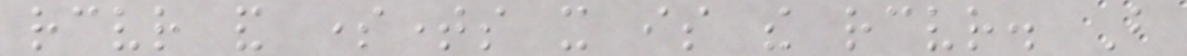receiver and sometimes it is the receiver. But
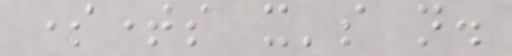sometimes it's not.
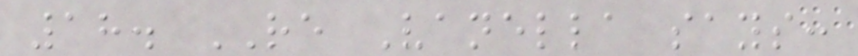18. RE Vanella says:
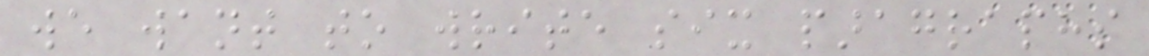we want to write six paragraphs
